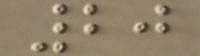20
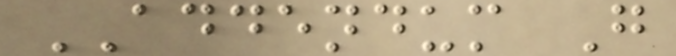ADDENDUM G
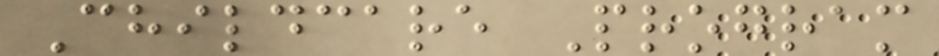Childcare Program
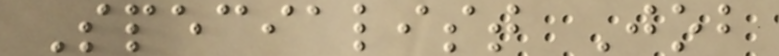Specialist Job
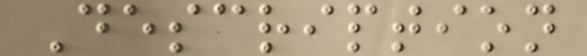Description
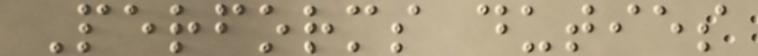Performs duties
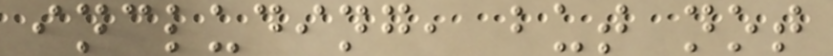including, but not
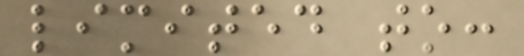limited to:
